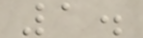1.
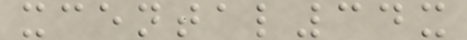xcental34x
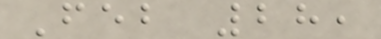Feb 28,
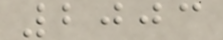2003
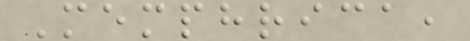Memphrica,
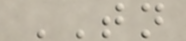TN
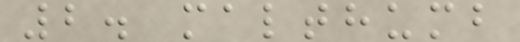2. malthumb
